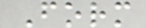Form
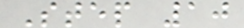Step 10
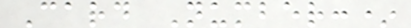Card Number:*
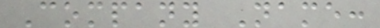Company Name:
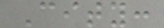City:
